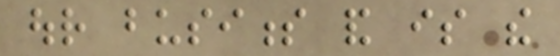our business and is the
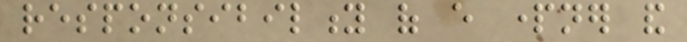responsibility of every partner and
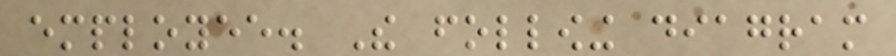employee. The following diagram
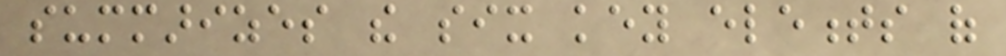summarizes the six key elements of
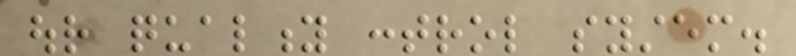our quality control system.
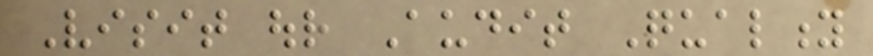Visit our Audit Quality
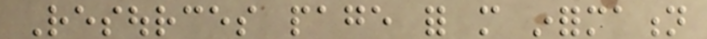Resources page for more information
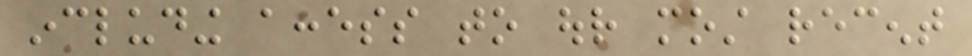including access to our most recent
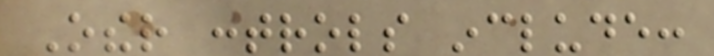Other controls include:
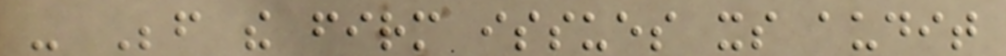- Before the firm issues its audit
